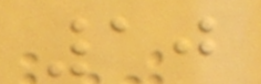10
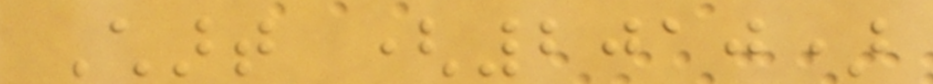Chart (2010)
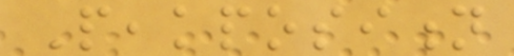Peakposition
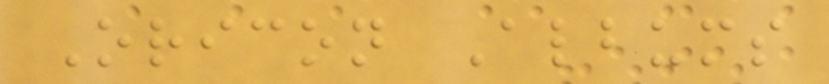Oricon Albums
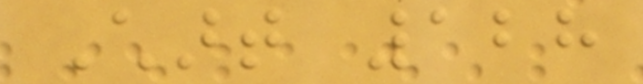Chart 128
